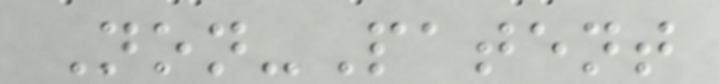Non-Patent
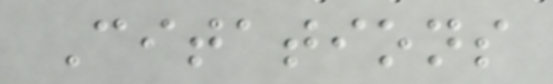Citations
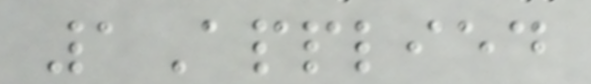1Applied
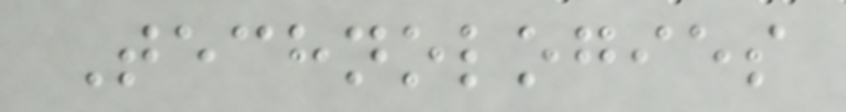Technologies
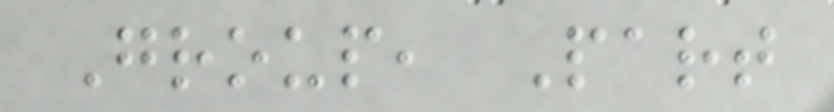Group, Part
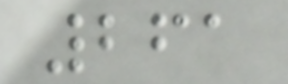261
